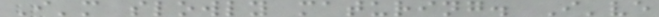I'm slowly maturing. I've
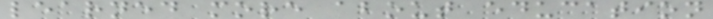learned more about education
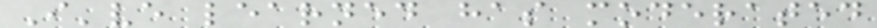I've learned has moderated
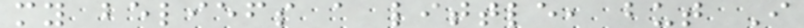my beliefs a little, but I
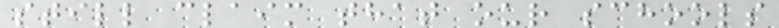still claim that our schools
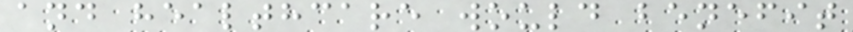and healthcare would benefit
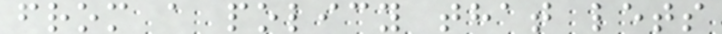from a policy that lets
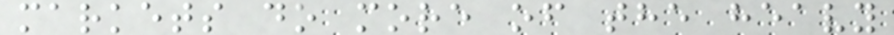markets do more of the heavy
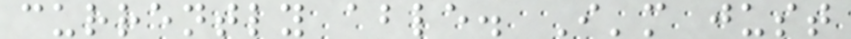currently able. I'm just
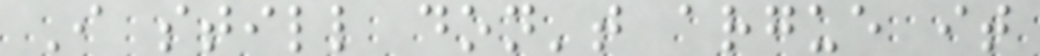I still don't argue it
